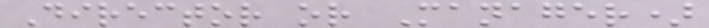Director or Manager)
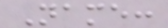Name:
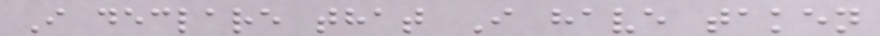I declare that I have taken
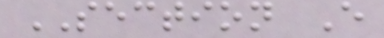SECTION E
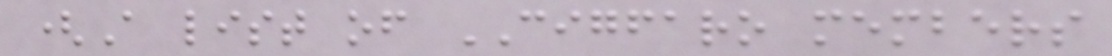(A list of CIGFARO members
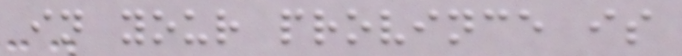in your province is
